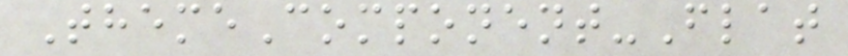ThemeComponent-Flat
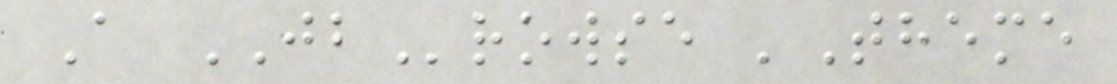A JBrowse 'Theme
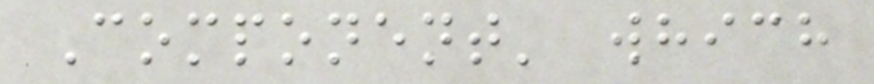Component' which
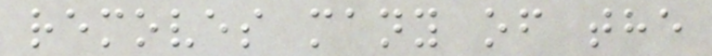removes many of the
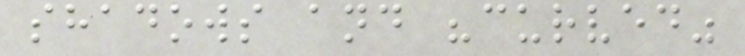shadows and "curved"
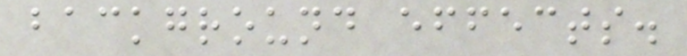background effects.
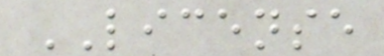LICENSE
